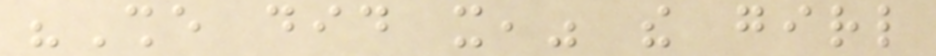"She did it," the girl
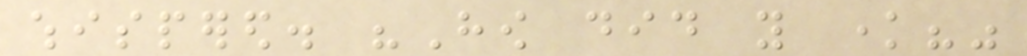whispered. "How did you know?"
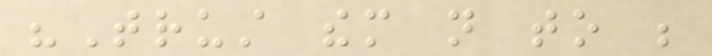"Trust them not to be
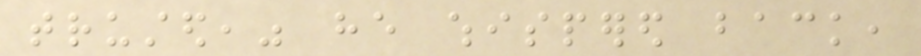trusted," he whispered back,
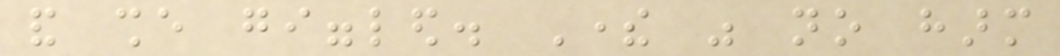and she giggled. There was no harm
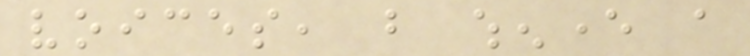voices, but whenever a
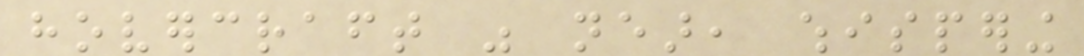hovercraft was near, whispering
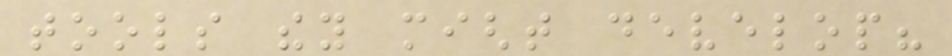tools they might develop?
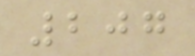207
